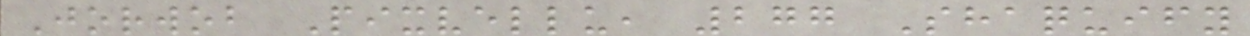Jorwob Pixvellu, 277 Shaquify
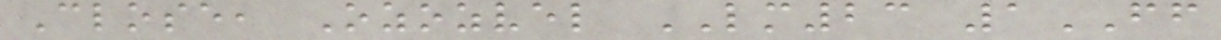Close, Ozozvel LM23 1FF
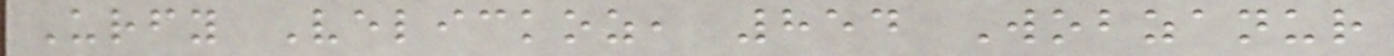Urfy Velickoz, 854 Wobzanur
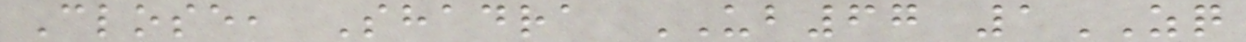Close, Shadra UB67 1ZQ
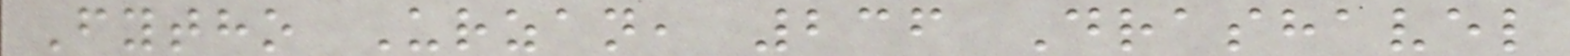Fytho Urzan, 236 Drashavel
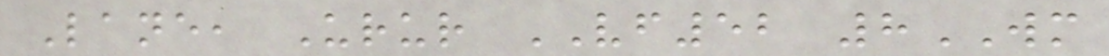Lane, Urur VF52 8WM
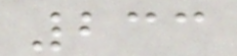233
